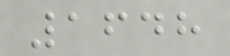1648
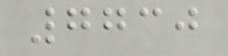7730
